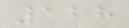128
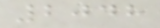2048
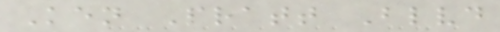Ken Pratt Blvd
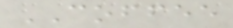COFFEE
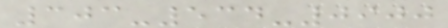303-534-0900
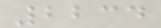2234
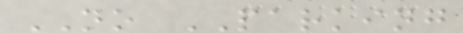NO PARKING
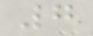7
